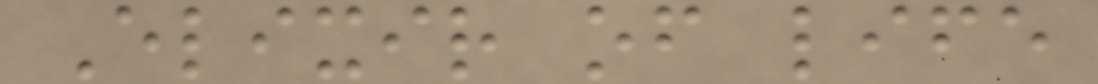Elixir of life
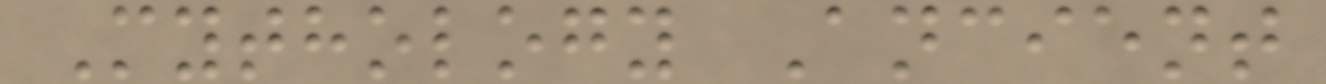Mythology Ancient
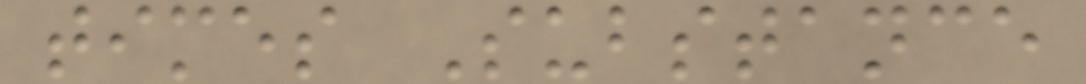times Substance
